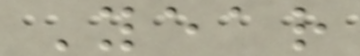Year
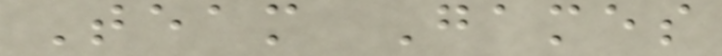Team Games
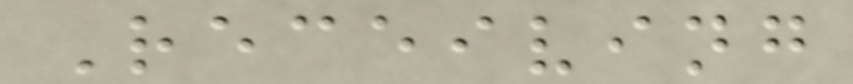Receiving
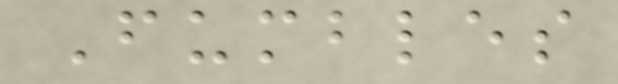Fumbles
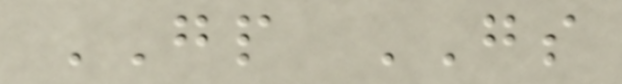GP GS
